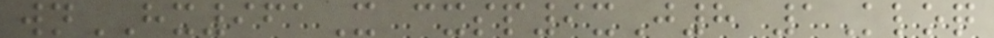wnHX961X cxsp9xJ8 1Kloq
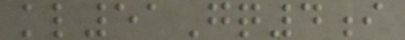kl51Gq4i
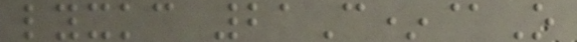lyxkc 21C*@O
